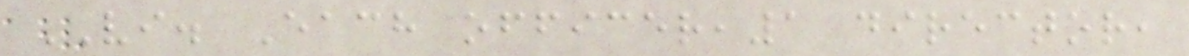VI. Each officer,1 director,
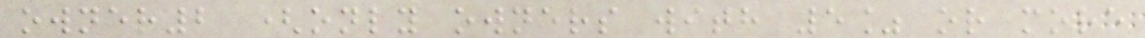owner2 (only owners with 5% or more
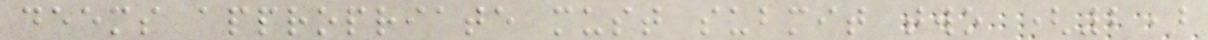deems appropriate must submit two (2)
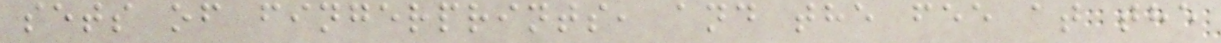sets of fingerprints, and the fee at the
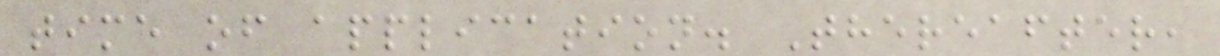time of application. Thereafter,
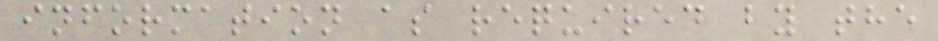information as required by the
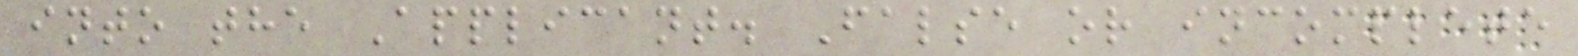into the Applicant. False or incomplete
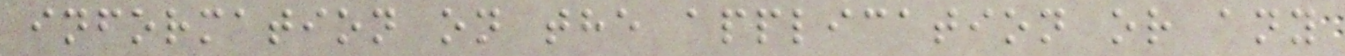information on the application or any
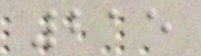215
